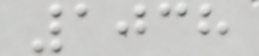1038
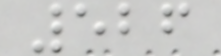526
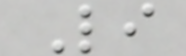Li
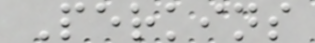Perkins
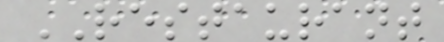RESTAURANT
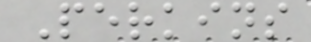Perkins
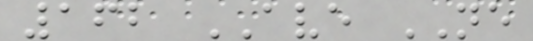162 AVE NE
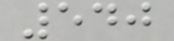540
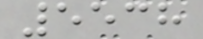5538
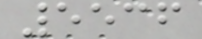5536
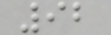92
